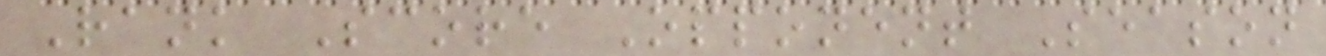Rank Score Opponent Season
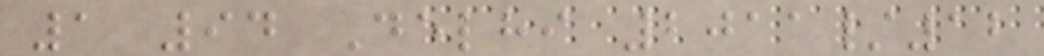1 94 Delhi 2011/12
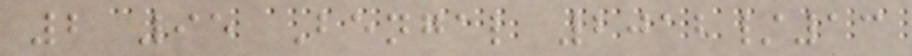2 95 Bengal 2012/13
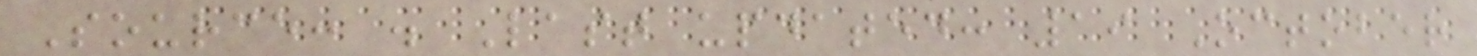Source: . Last updated: 19 October
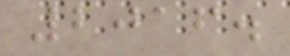2016.
